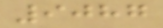9087
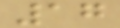17
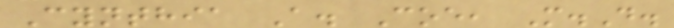Cynthia A. Coe, M.D.
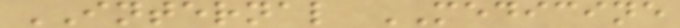INTERNAL MEDICINE
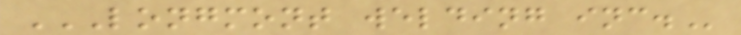LONGMONT WELDING INC.
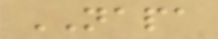NAPA
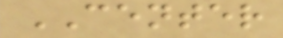CENTER
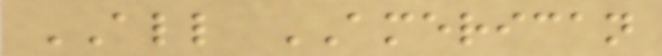ALL AMERICAN
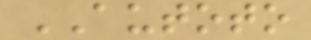AUTOTO
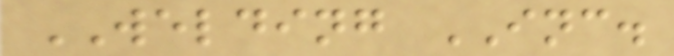WELDING INC.
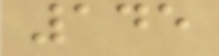145
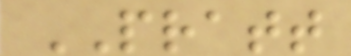PRATT
